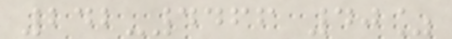242-4466 40%
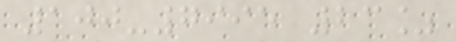100-7995 23%
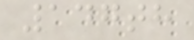147th
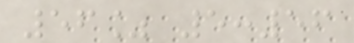56% 5:56
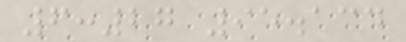6:27 95.134
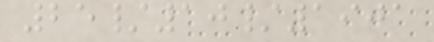25/10/1901
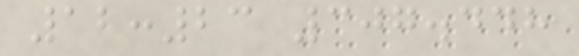12:23 307.448
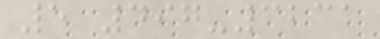5 497-3231
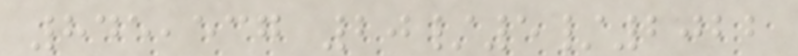845,537 20/5/2022
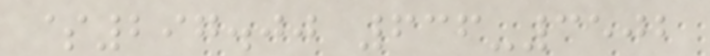$297.00 636-3502
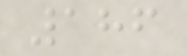186
